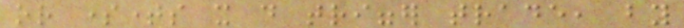or sometimes it do trigger trade, by
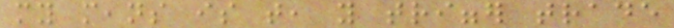my means is that, you trigger trade
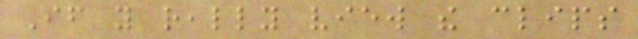If you really view the clips
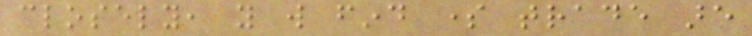closely, you will find some trade are
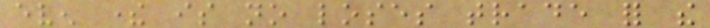even there is no loses trade for the
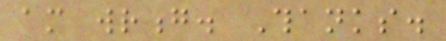am wrong. Thanks.
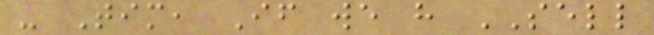- Tim, If we have SELL
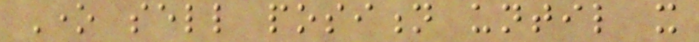One sell position until it
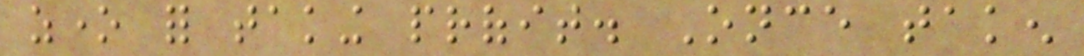zone for taking profit. Once taken
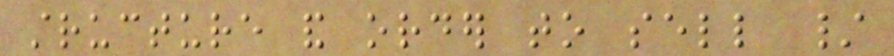structure and order to sell /
